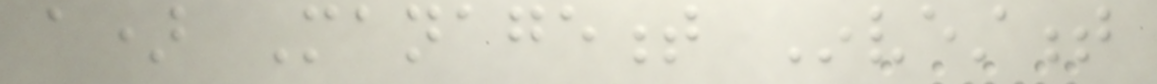a) Management Investment
